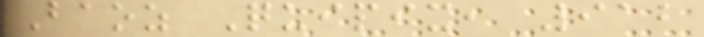Baoz Quipix, 912
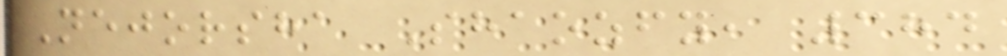Nejorsha Shaozfy, 384
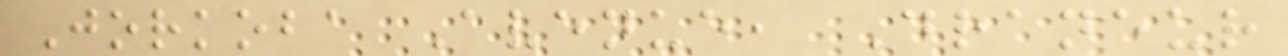Jorkoba Avenue, Draneur
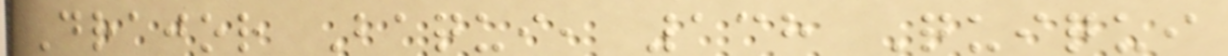Drajor Baqui, 138 Quiqui
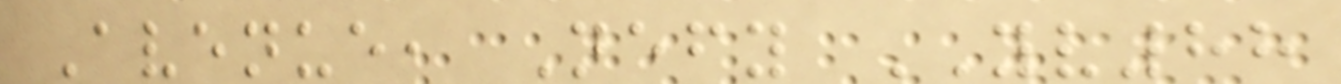Avenue, Nefy YV88
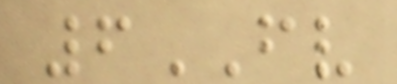6FV
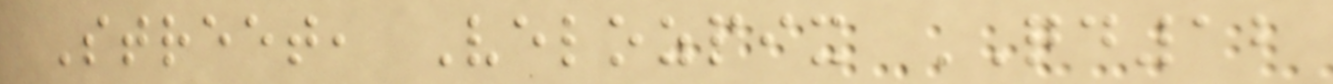Street, Velozpix QD12
